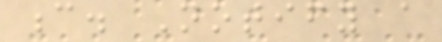c. Notify a
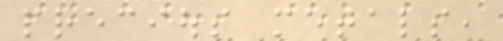precious metals,
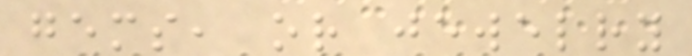gems, or jewelry
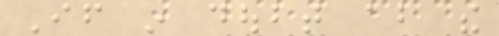If in doubt about the
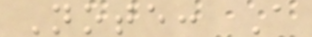Note: A
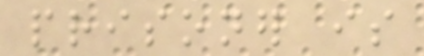prisoner is
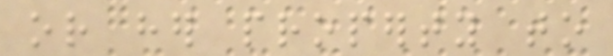or her property to
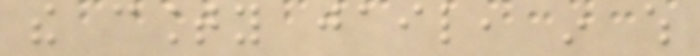the county jail, in which
